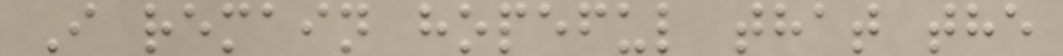I remain hopeful that the
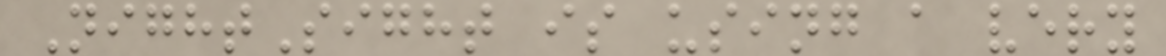NightSight is using a very
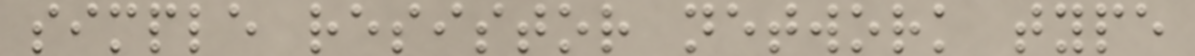simple resistor network type
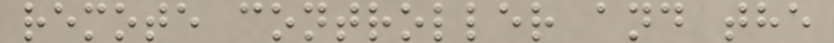remote controller and the
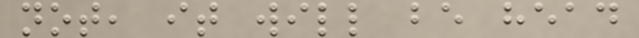not, it will be head
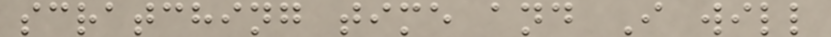scratching time and I will
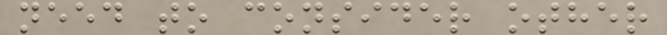need to consider other
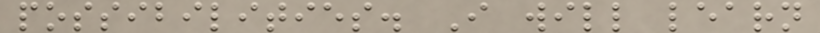possibilities. I will learn
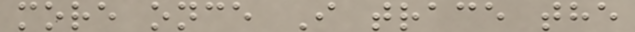more once I trace the
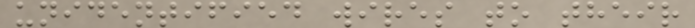unidentified wires to their
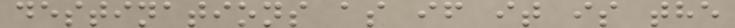destinations as if it is the
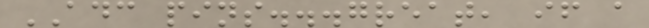ADC pins...great, if a
